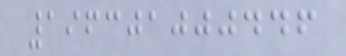196301000446
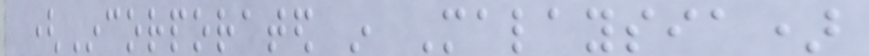(Incorporated in Malaysia)
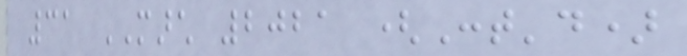31 MARCH 2021 (Cont'd)
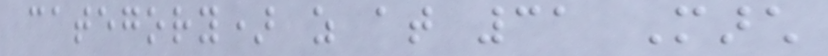category) as at 31 March
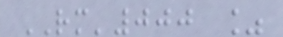RM'000 %
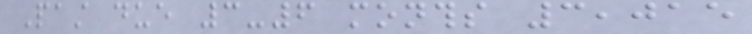Past due 3-6 months 3,015
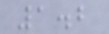1.2
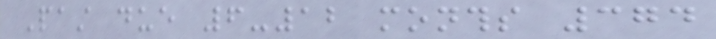Past due 6-12 months 374
